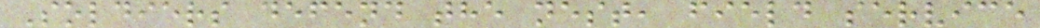Soldiers defend the nest, field service
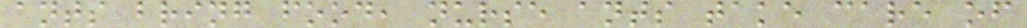ants bring food, nurse ants take care of
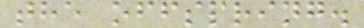the offspring.
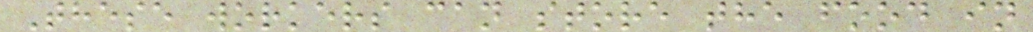These workers can store the food in
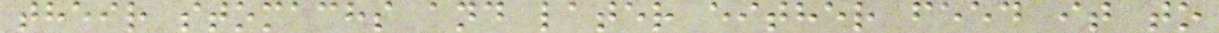their stomachs and later either feed it to
